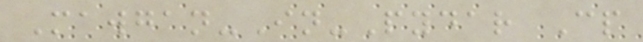Mawgan-In-Pydar Cp
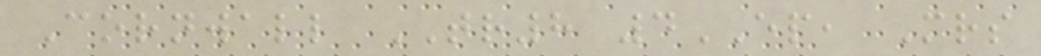Cornwall TR8 4EP, Mrs
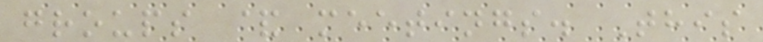groups & meetings. This
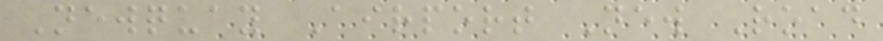Newquay Airport New Road
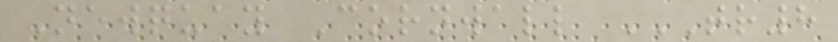Newquay Cornwall TR8
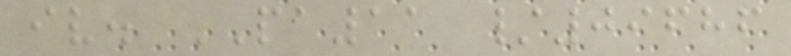iv. PA11 /09686
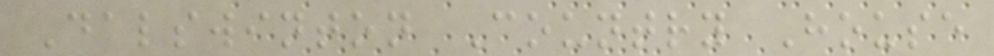Dalswinton Country House
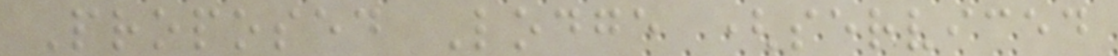Proposed Lodge (serviced
